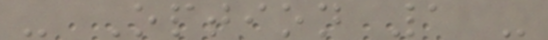- Option 1 -
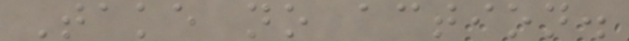Take no action.
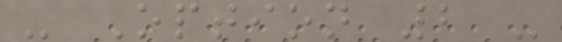- Option 2 -
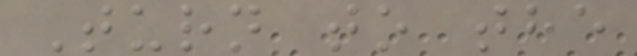Turn to the
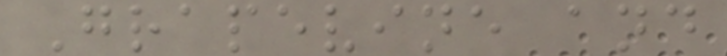Grapevine and
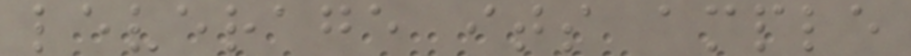leverage its ample
